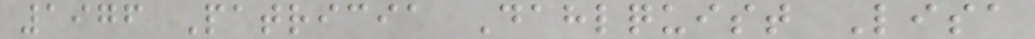1976 Patricia Dahlquist Lisa
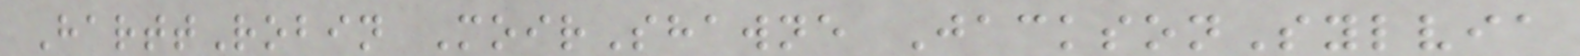HarttRobin MoirShawne JacksonSylvia
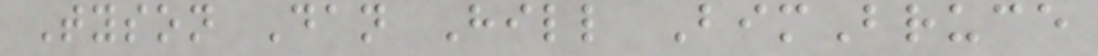Tyson Dan Hill BimBruce
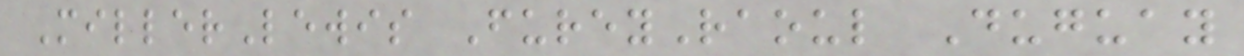MillerLewis FureyRaoul Duguay
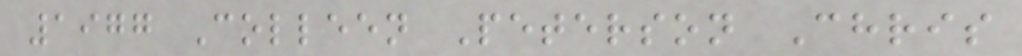1977 Colleen Peterson Chris
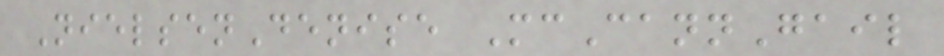NielsenDenise McCannGail
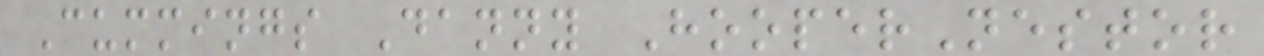Cummings Danny HooperNestor
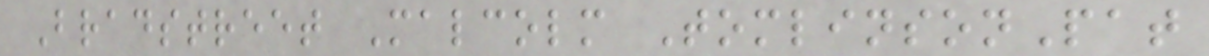Bradstreet Malcolm TomlinsonPat
